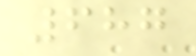687
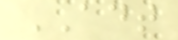ADT
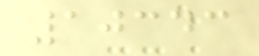10343
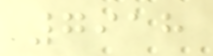7918
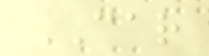CAR
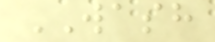WASH
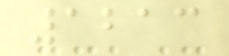1213
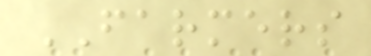FARMERS
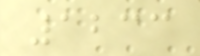1233
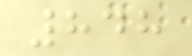848
